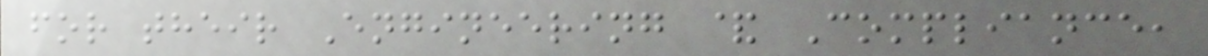for their Engineering & Compliance,
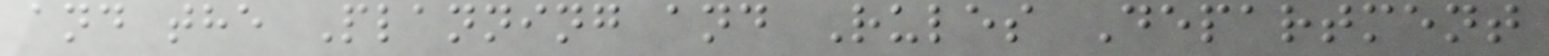and the Planning and Rules Department
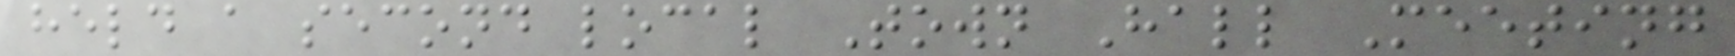held a second local Town Hall Meeting
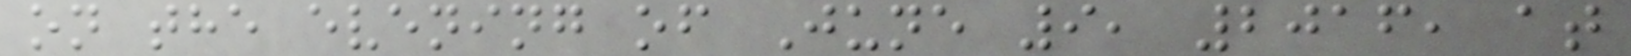on the evening of June 9, 2016, at
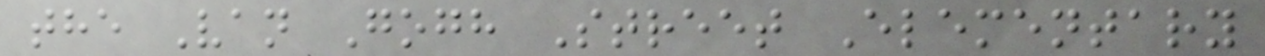the Van Gogh Street Elementary
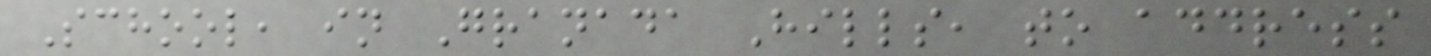School, in Granada Hills, to address
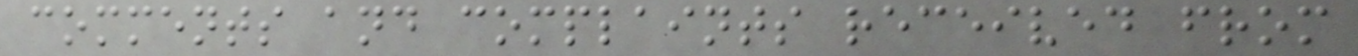comments and complaints received from
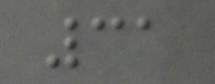31
